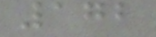172
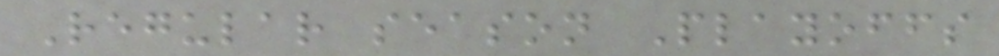Regular season Playoffs
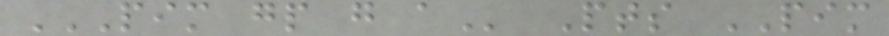PIM GP G A Pts PIM
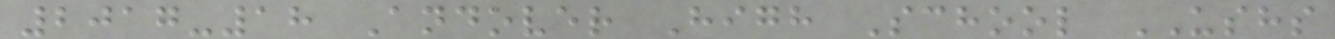2017-18 Andover High School USHS
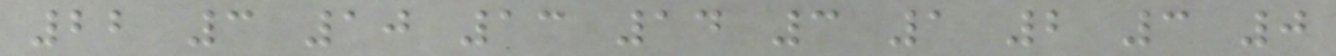22 3 10 13 14 3 1 2 3 0
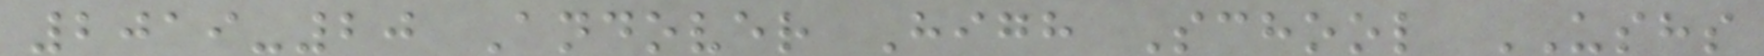2019-20 Andover High School USHS
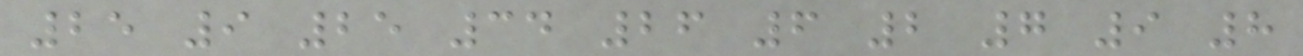25 9 25 34 26 6 2 7 9 8
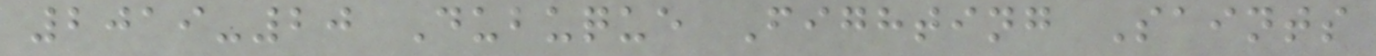2019-20 Dubuque Fighting Saints
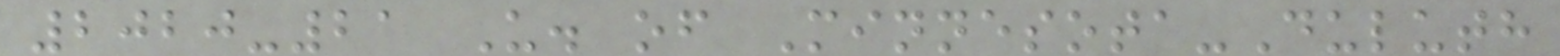2020-21 U. of Minnesota-Duluth
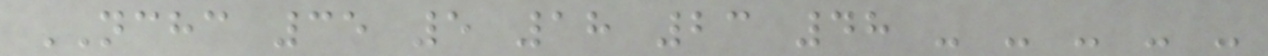NCHC 35 5 18 23 48 - - - - -
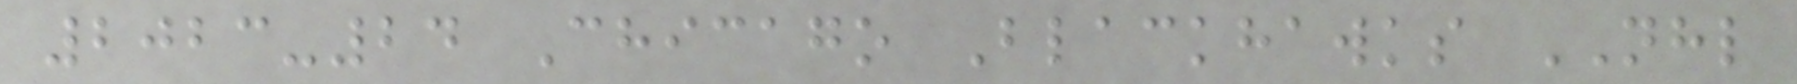2023-24 Chicago Blackhawks NHL
